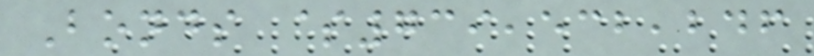Bonds $739,532,246
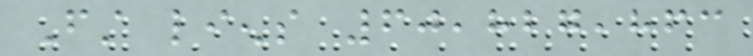First liens 60,827,863
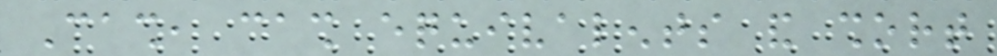Cash, cash equivalents and short
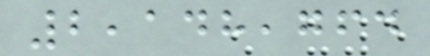2,148,764
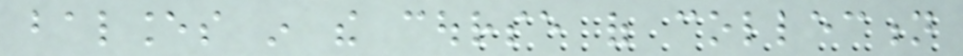balances in the course of collection
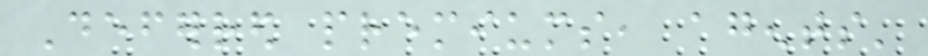Deferred premiums, agents'
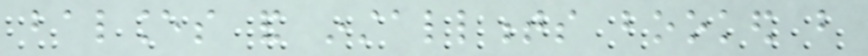balances and installments booked but
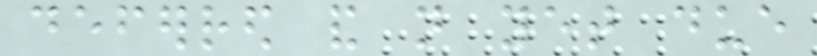deferred and not yet due
